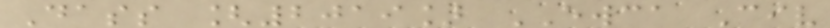Dass [2019] EWCA Civ
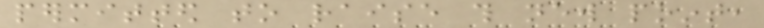permitted to raise this new point,
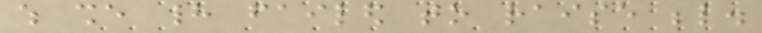which she had failed to raise below.
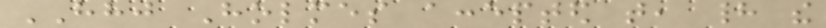HHJ Holmes accepted that, had the
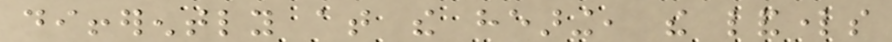differently at the hearing, the landlords
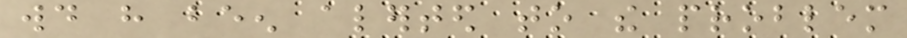would have been alerted to the problem
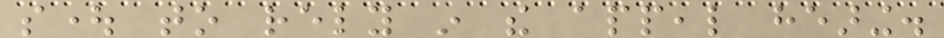sought to rely in the appeal hearing.
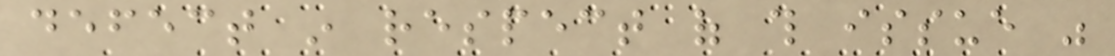defect in respect of this issue was
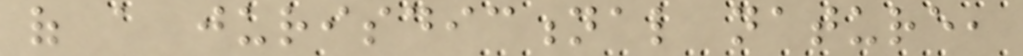of a jurisdictional nature,
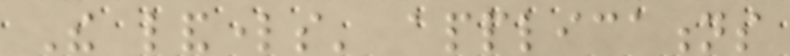The landlords' applications
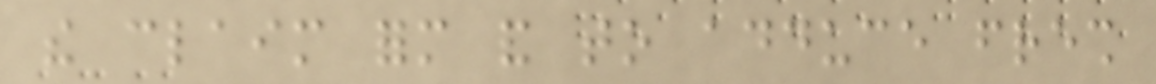the claim form and to adduce fresh
